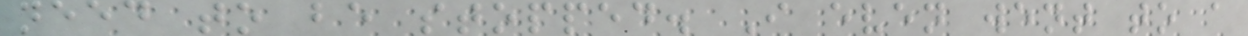need to be stopped. I even went to a
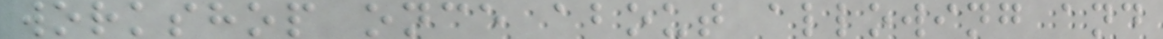workshop once about allowing and
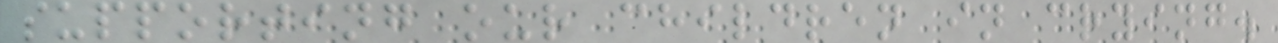supporting our children in crying.
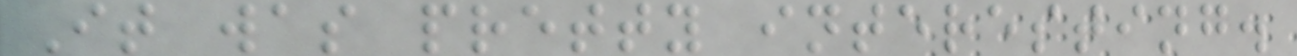It was pretty interesting.
